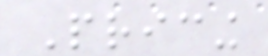Pricing
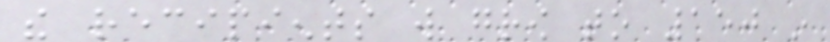the recipients will grow to 150 in
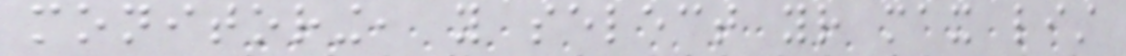monitoring, you select your max list
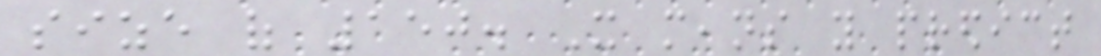size of 150. It means you predict
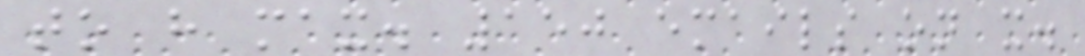to have max. 150 emails on it.
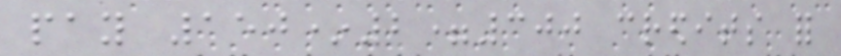pay 150*2=300 credits for
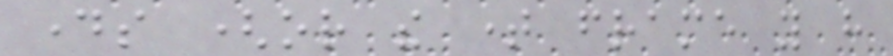days (or the time frame you have
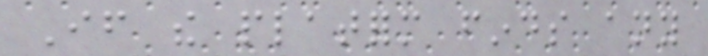If the platform finds any
